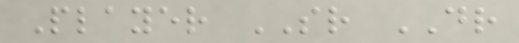Player SR DR
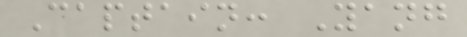Captain: Yang
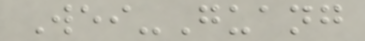Wei-Guang
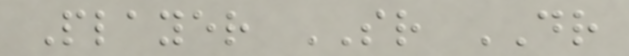Player SR DR
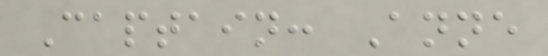Captain: Anne
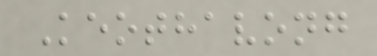Keothavong
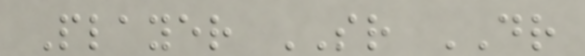Player SR DR
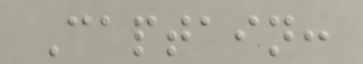Captain:
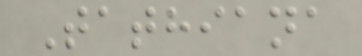Tathiana
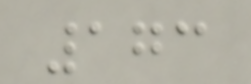173
